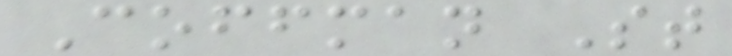Coffman St
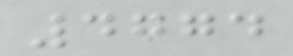4774
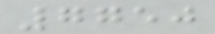7750
